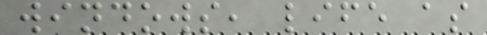windows, life as
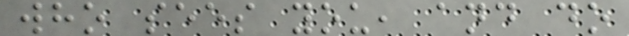who sees you, and do
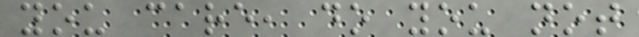you care, do you not
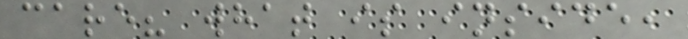care? what is inside,
